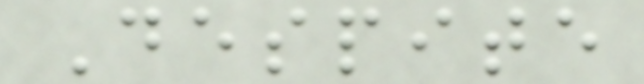Despite
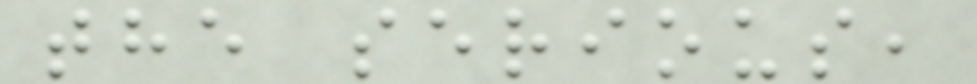the serious,
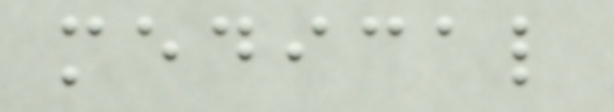medical
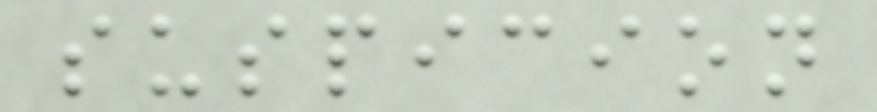suspicion
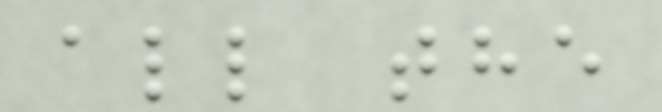all the
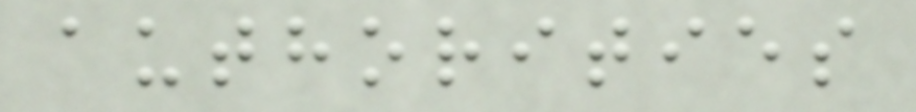authorities
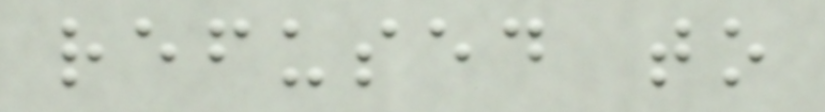refused to
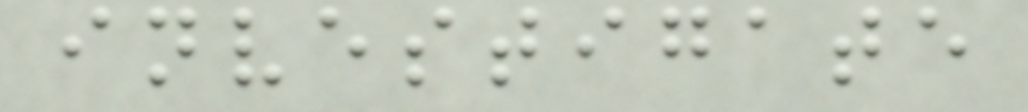investigate
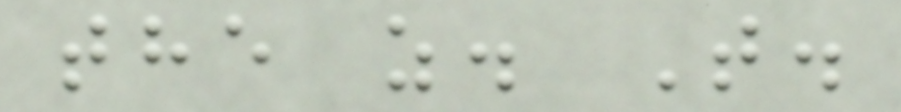the z. T.
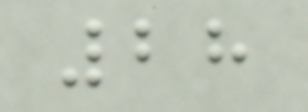28
